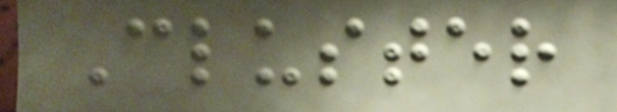Cluster
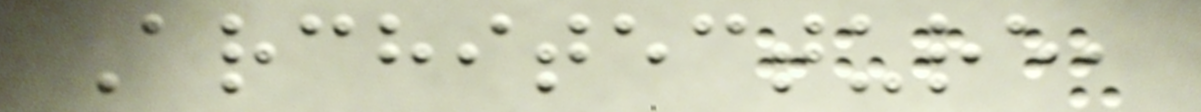Architecture,
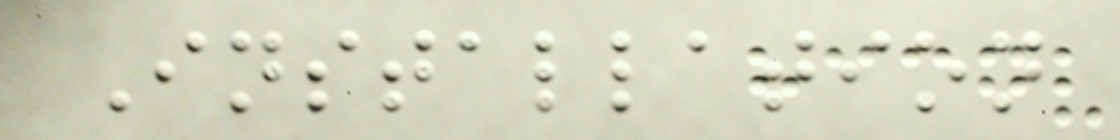Installation
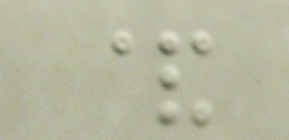&
